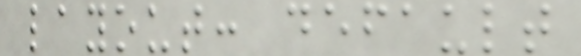layout: default
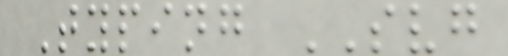Typing SVG
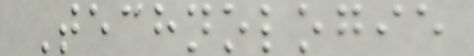Technologie
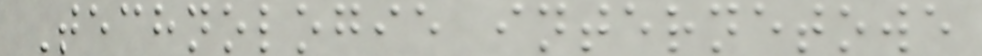Technologie internetowe
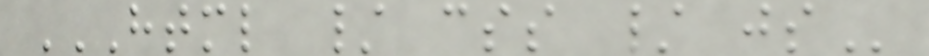HTML / CSS / JS
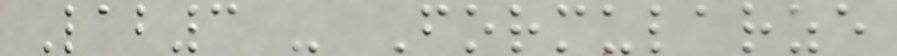Lab3 - Formularze
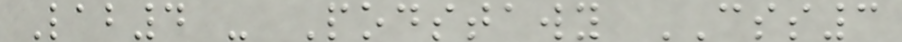Lab4 - Podstawy CSS3
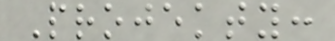Projekty:
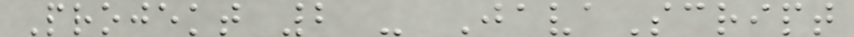Projekt 2 - JavaScript
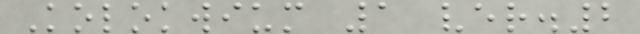Kolokwium 1 ver.2
